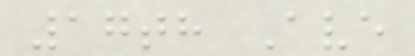17th Ave
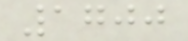1700
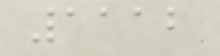1112
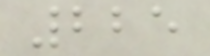225
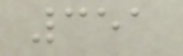351
